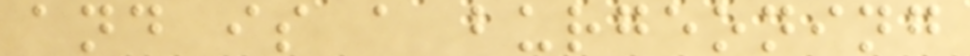and is a burgeoning
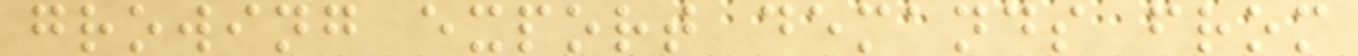growing export demands from
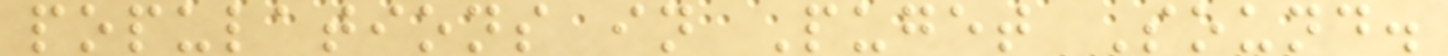populations in Puget Sound.
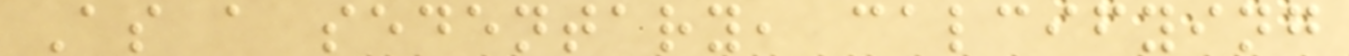As a sedentary, calcifying
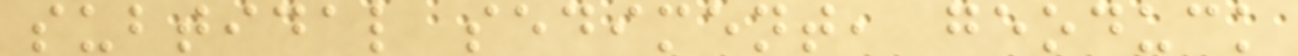subtidal sediment, geoduck
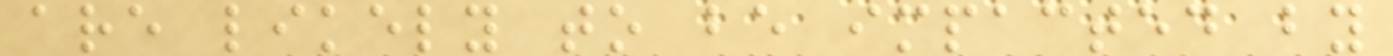are likely to be impacted by
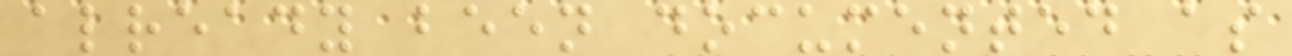already been documented as
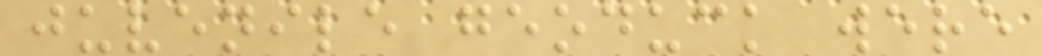juvenile geoduck were
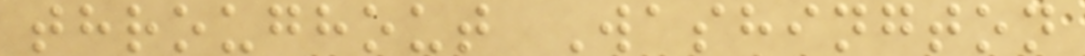throughout Washington
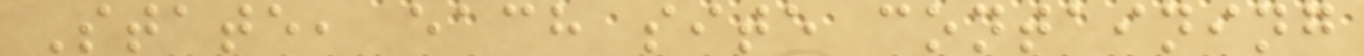State, each site containing
